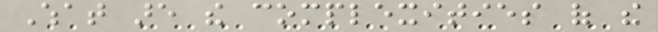What are the complexities of the
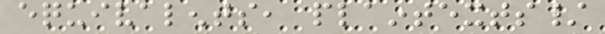equivalents, plaintexts/
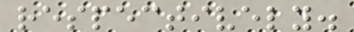respectively.
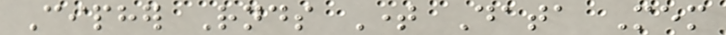Cipher Rnds Time Data Mem
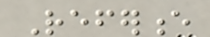Reference
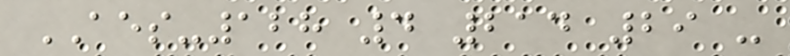AES-128 4 214 29 -
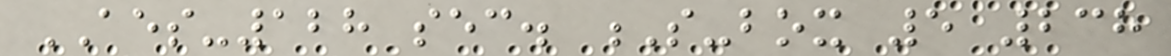AES-128 sec. S-box 5 238
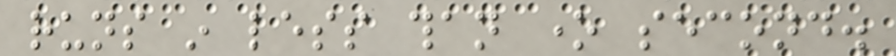runs in less than one second.
